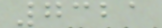7321
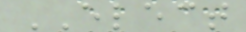ELECT
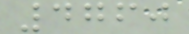4760
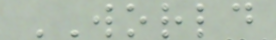WORLD
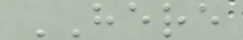HERE
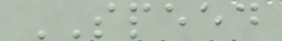SPEED
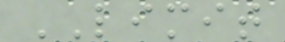LIMIT
